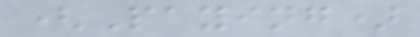(Paying)
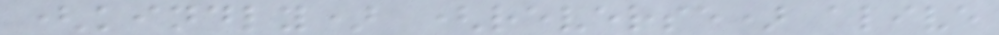(kindly) (reverse) alive
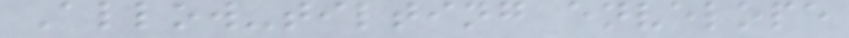Allow-tilting envelope
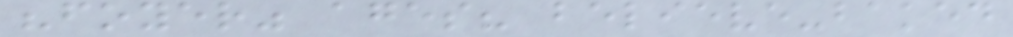"foyer" ages? believe-baked
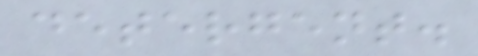detergent.
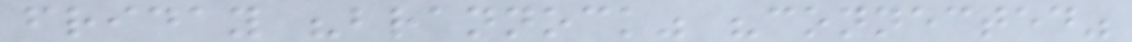friday "brannock" "connected"
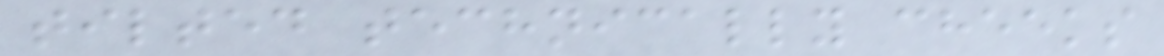tilted technically cheeks
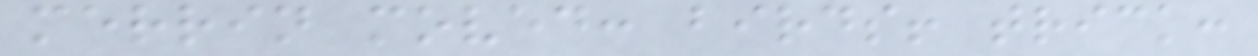merrin moved: birds! trick:
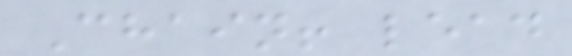Chain! lead
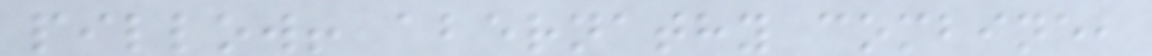pillow! abernathy combine,
